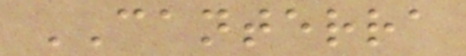CANTERRA
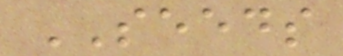SEEDS
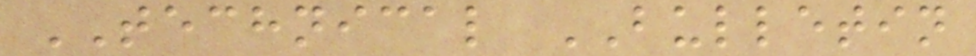TECHNICAL BULLETIN
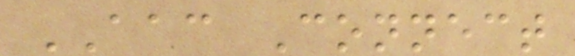AAC Connect
